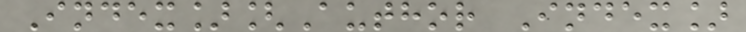Index][Author Index]
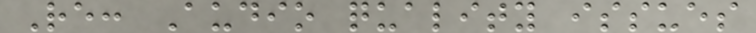Re: Audio quality issues
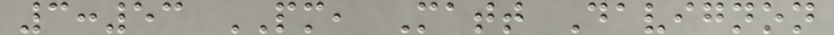3:53 PM, Matt Davignon
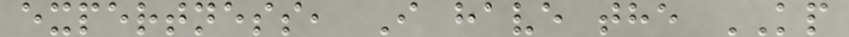expertness, I have the KP
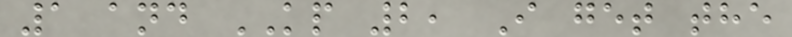1 and KP 2, I get the
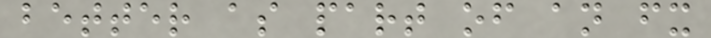better as part of an fx
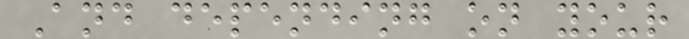And depending on your
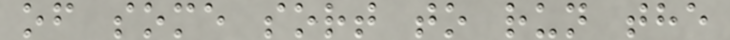of some sort to run the
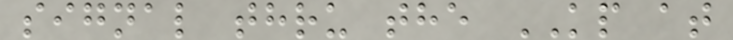signal thru the KP at
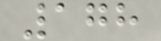178
